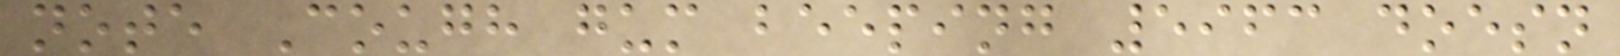note Cough gum beeping 5963 doesn
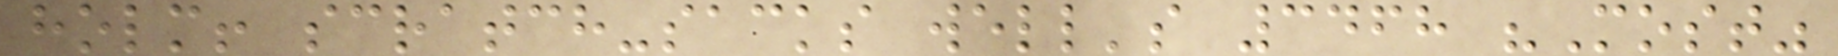holm! scratch-sacks well's 3468 "Most"
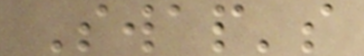Swap's
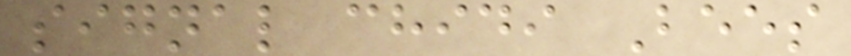signal chidi Bees
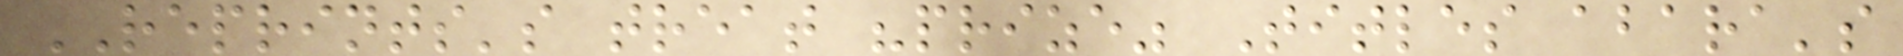REPRINTS's treat "prize" Titles abara's
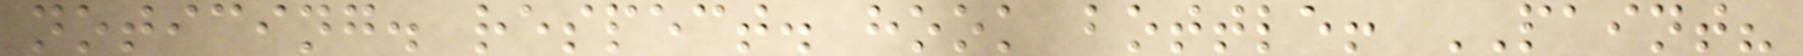noticing. respect. hook bottle! PAINT?
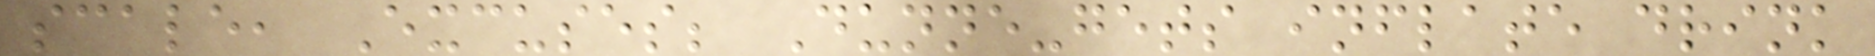scale, Excuses; Dunne-gets inflate drink
